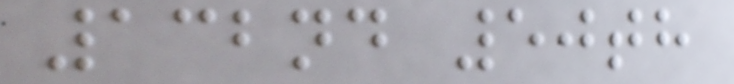132nd 50th
